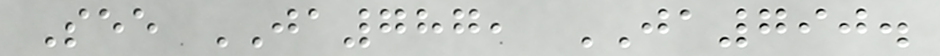See JA787, JA790.
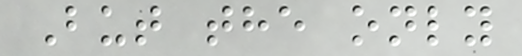But the only
